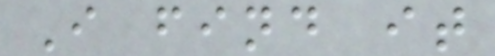I find it
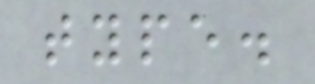type.
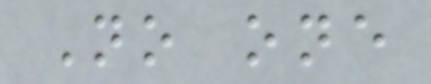No one
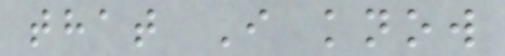that I know
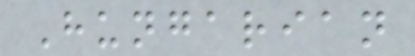Hungarian
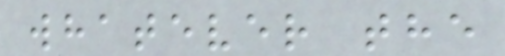whatever the
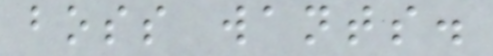boss wants.
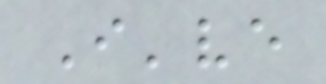I've
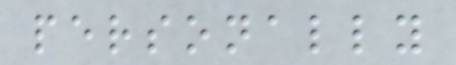personally
